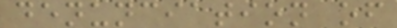denunciation of
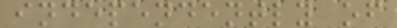independently of
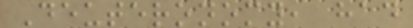Deuteronomy, had
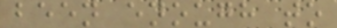been enough to
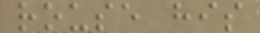rouse his
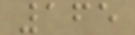165
